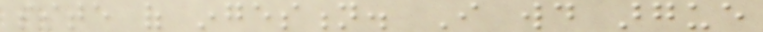site of ingestion. I would argue
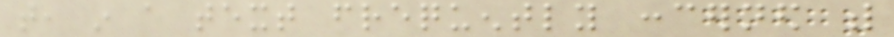that, in a text frequently concerned with
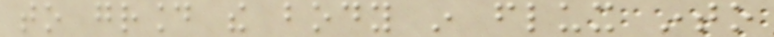to ground the body in flux into
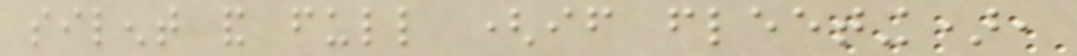silent and full (if fleeting),
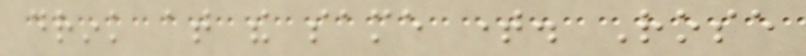drink at the same time. Rose
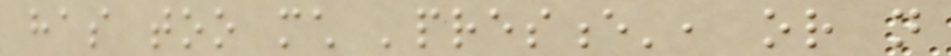has too much 'presence', or not
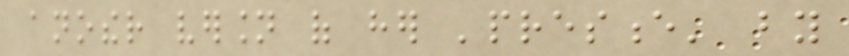another version of her 'presence' by
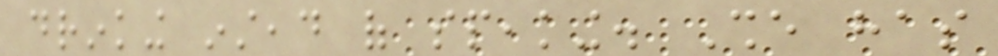drinking instead of speaking. She has
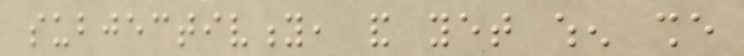subjectivity, and yet when she
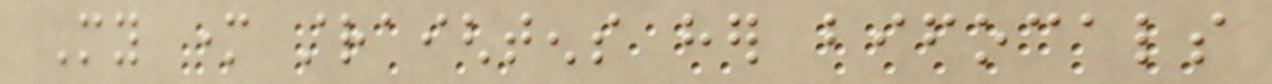My mother straightens her bifocals
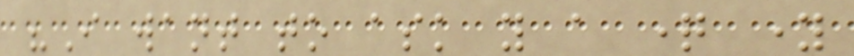"I want to ask you a question young
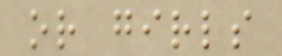or girls
